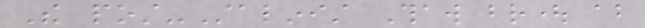The post-Stalinist Thaw brought about
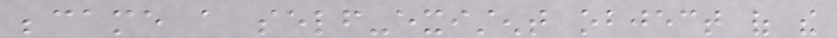became a self-existent object of the
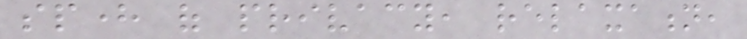sphere of privacy, relaxation,
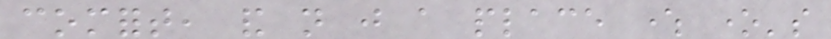comfort, and not just a place where one's
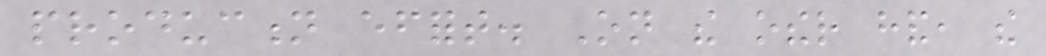production effort. On the other hand, the
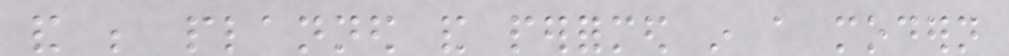and be planned and performed in a modern
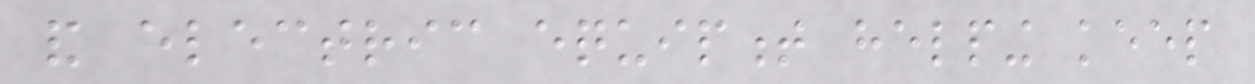and electric equipment helping keep
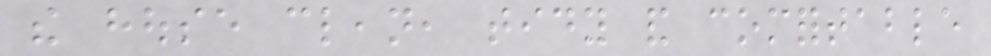the house clean, tidy and comfortable
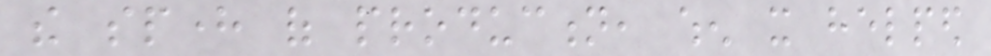the sphere of production, when it helped
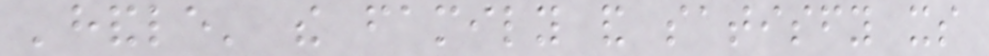'handle' the family and satisfy its
